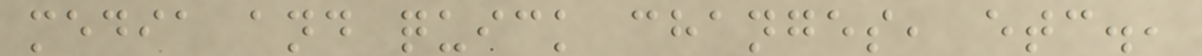media and quick changes, etc.,
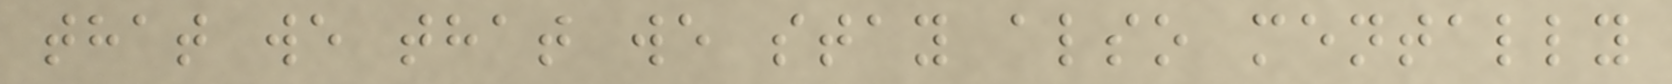that we that we stay also mentally
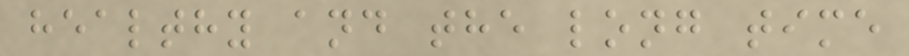healthy and the long time
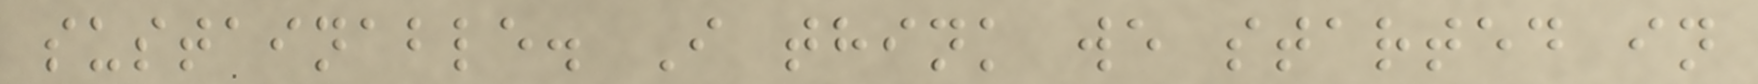sustainable. I think we started in
